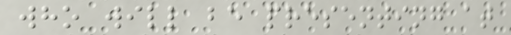who will be presenting at
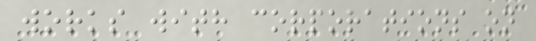works with corporations on
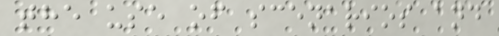the use of scenarios and
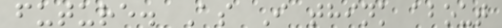future. As I think about
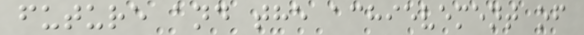future and the achievement of
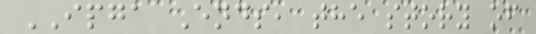IPGA Ends, the story of
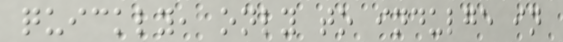quickly, only to indulge in
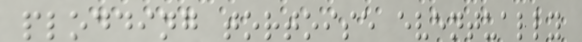plodding tortoise eventually
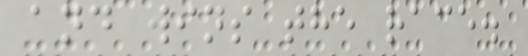and wins the race.
